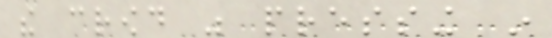the crowd was pressing in
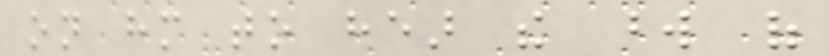on him to hear the word of
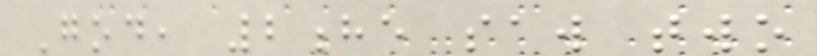God, 2he saw two
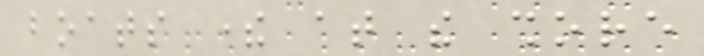boats there at the shore
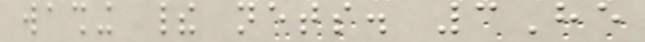washing their nets. 3He
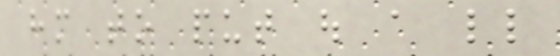him to put out a little
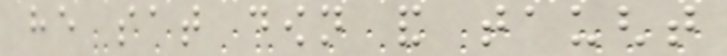he sat down and taught
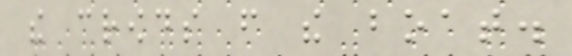the crowds from the boat.
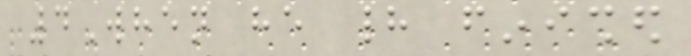4When he had finished
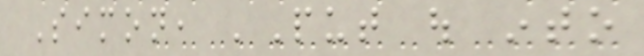Simon, 'Put out into
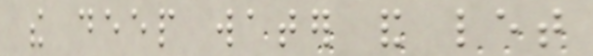the deep water and let
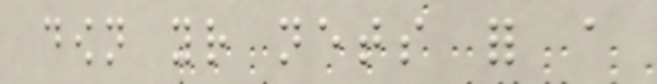down your nets for a
